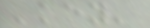'key'
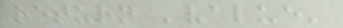return 'value'
